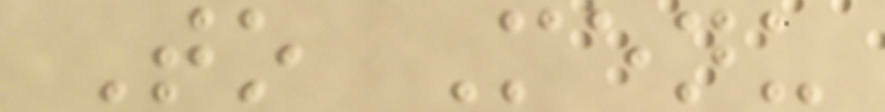To Menu
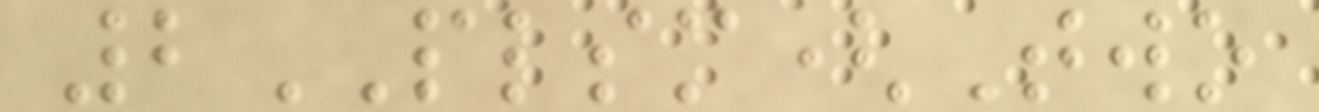2PLSM(Two
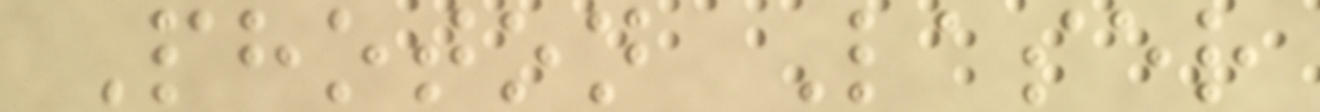Photon Laser
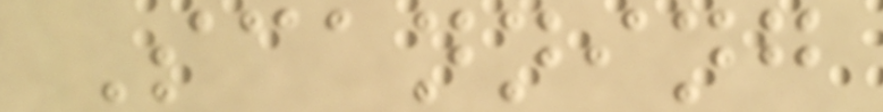Scanning
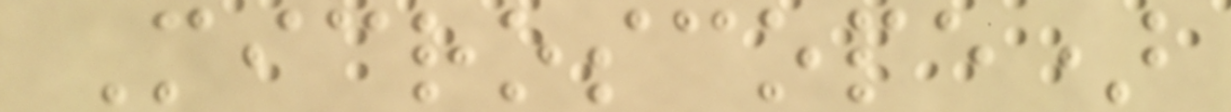Microscope)
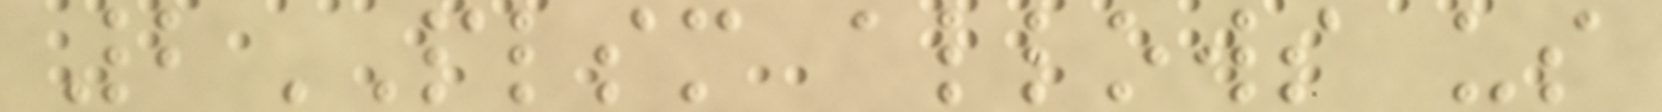2PLSM allows us
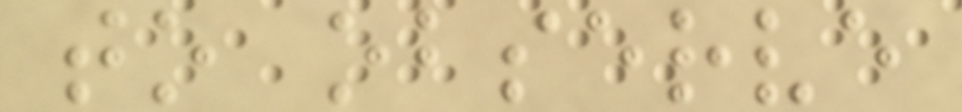to observe
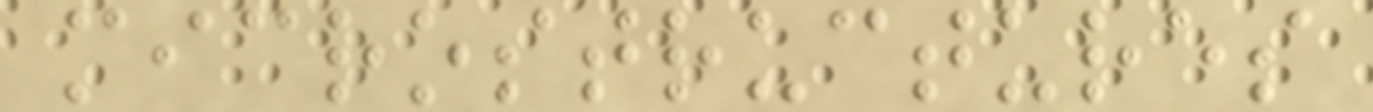microstructures
